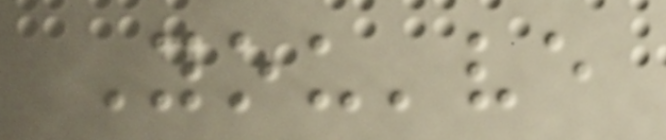You've
